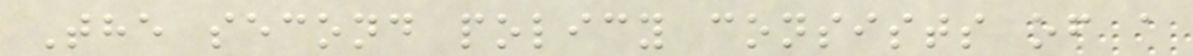The second policy consists of a
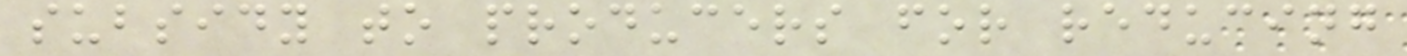subsidy to producers for reducing
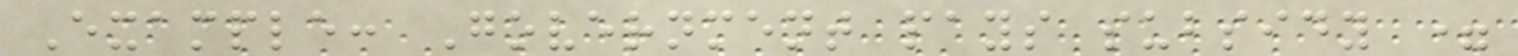Example: Government pays subsidy =
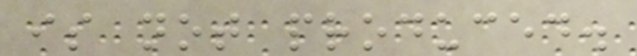is not produced.
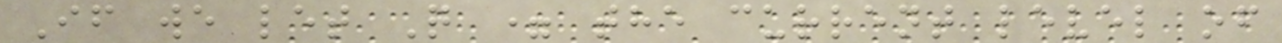If we let Q = the current level of
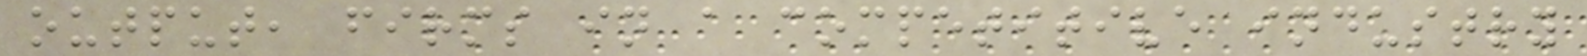output, firms in a competitive industry
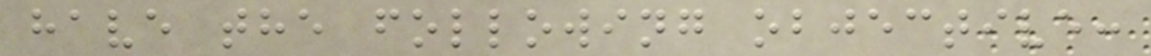have the following objective:
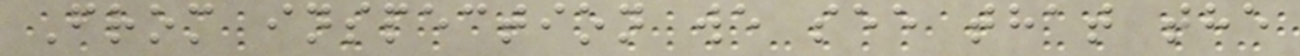From inspection we see that the
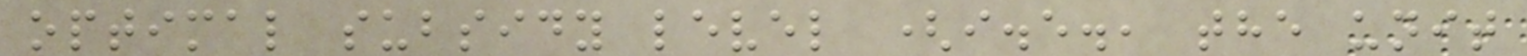optimal subsidy level (i.e., the unit
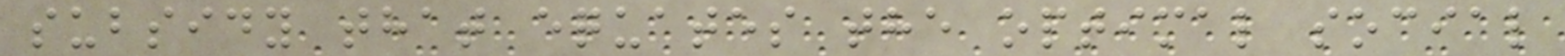subsidy that equates the optimal social
